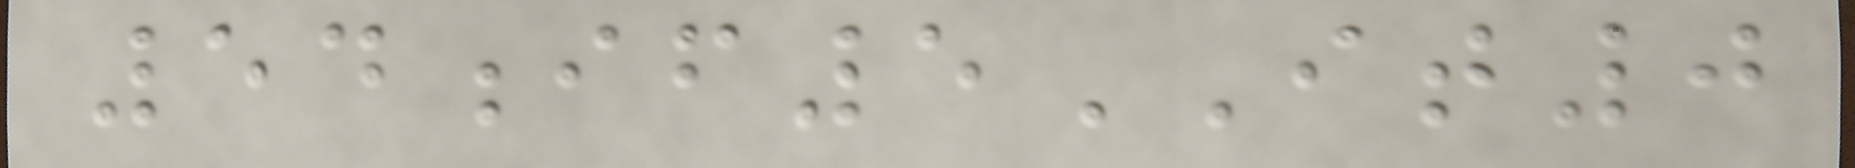54if5IT0
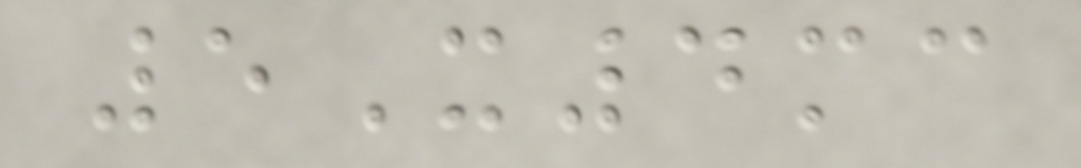5X4mc
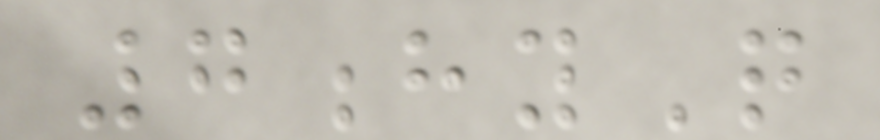7hyQ
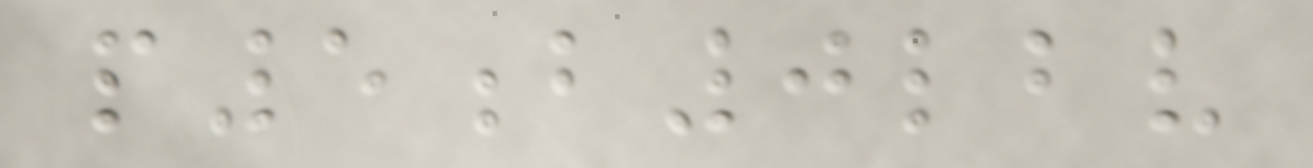p5b0lbv
